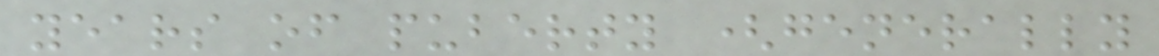years of puberty (generally
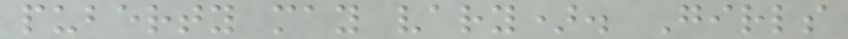puberty may vary). Girls
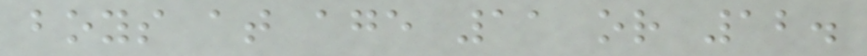boys at age 11 or 12.
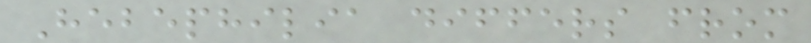Hebephilia differs from
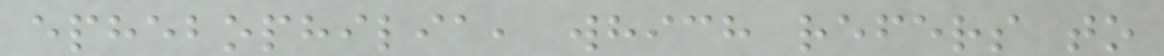ephebophilia, which refers to
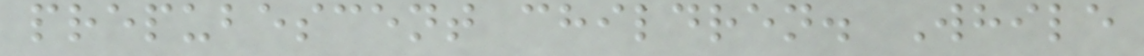prepubescent children. While
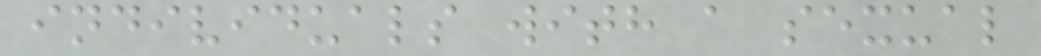individuals with a sexual
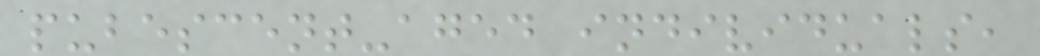pubescent-aged individuals,
